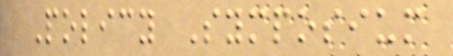Policy Symposium
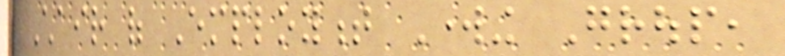Chair of Employment Working Group,
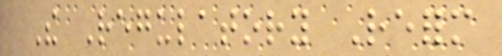The Regulatory Reform
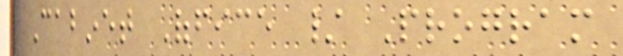Cabinet Office / Program
